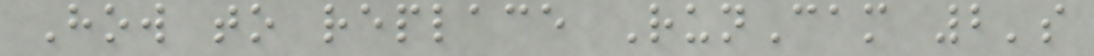How to replace RunCam 2's
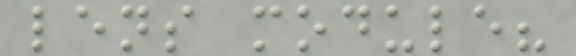lens module?
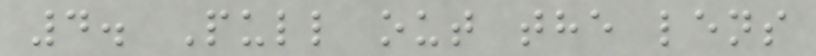4. Pull out the lens
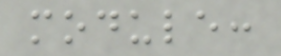module:
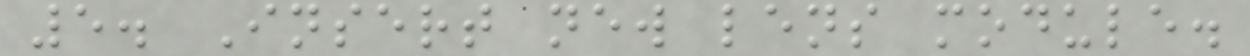5. Insert new lens module.
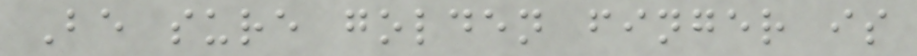Be sure golden finger is
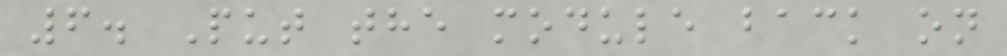6. Put the module back on
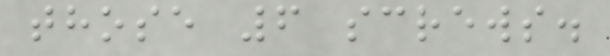those 6 screws.
